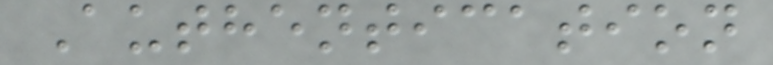Authentication
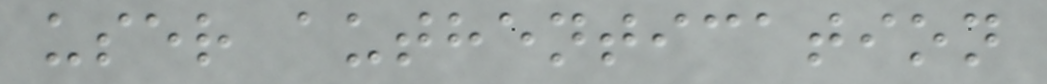user authentication
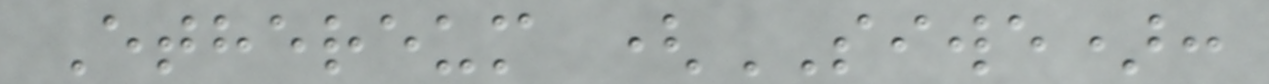Ethereum (SIWE):
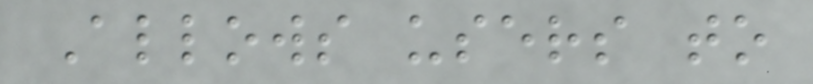Allows users to
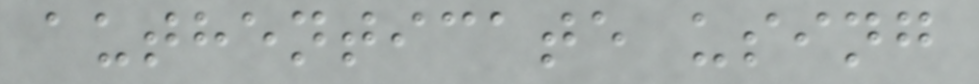authenticate using
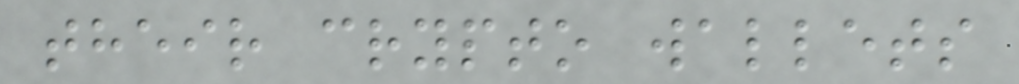their crypto wallets
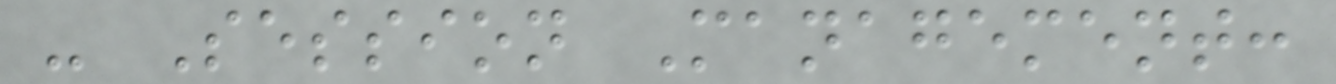- Session Management:
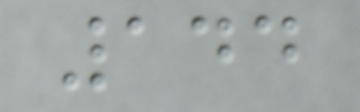144
